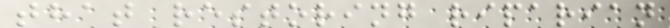that restoring riparian
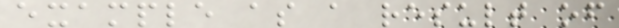example as a result of
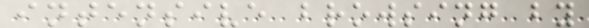intensive browsing by
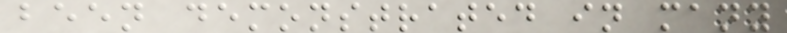been demonstrated in many
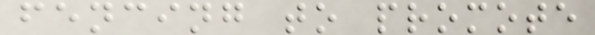fencing to promote
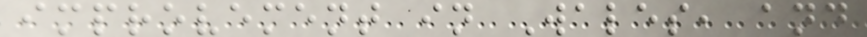improvement in Wales, and
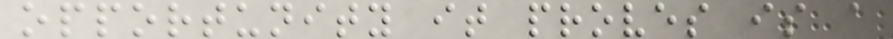opportunity it proves is a
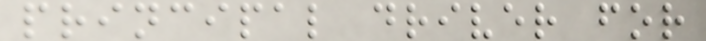principal driver for
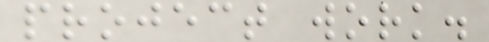project work.
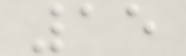15
